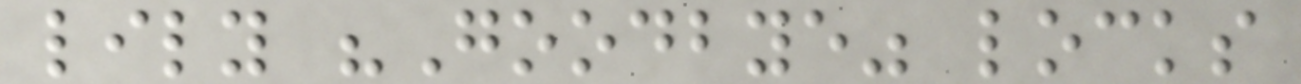lily "Goodbye" locks
